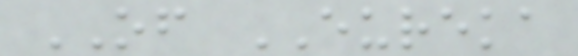OF EUREKA
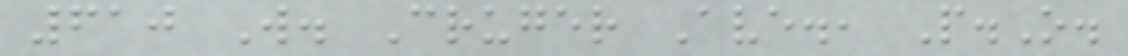610 W. Cruger Ave., P.O.
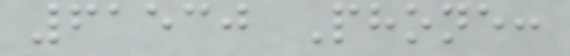61530 Phone:
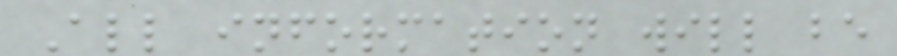All information will be
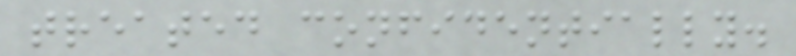treated confidentially.
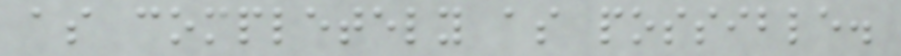as completely as possible.
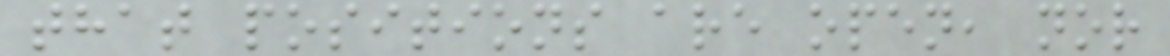that positions are open, nor
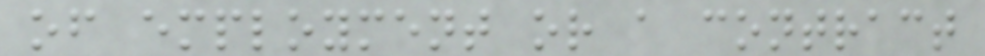of employment or a contract
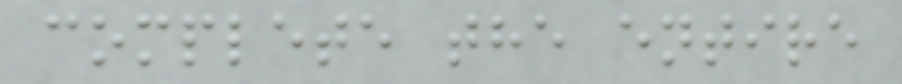complete the entire
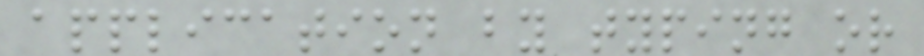application by typing or
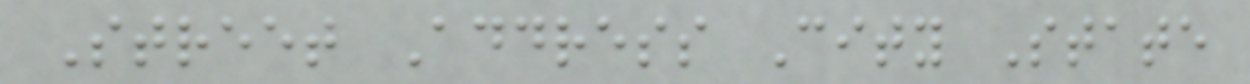Street Address City State
